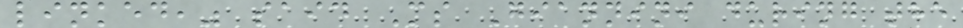linked," said Ms Giannini during the
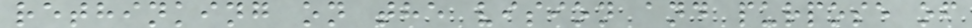rethinking on the vision and purpose of
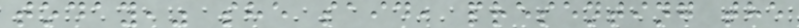today," she said, presenting the
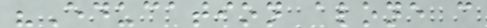"Education alone c
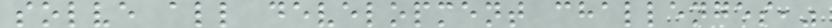solve all development challenges,"
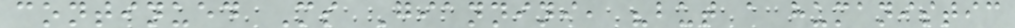continued Ms Giannini, "but a humanistic
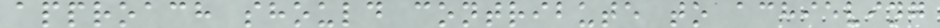approach should contribute to achieving
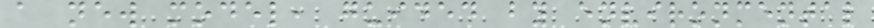a new model, guided by environmental
